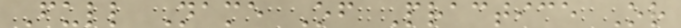Full Name Of Practice Or
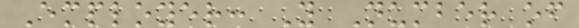Employer: Y Number of
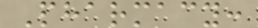Pharmacy:
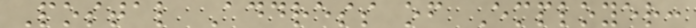Postal Address of Employer:
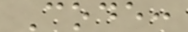Code:
